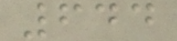644
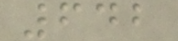642
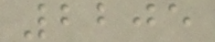2205
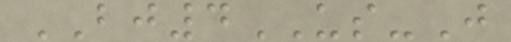BJ4US-J
